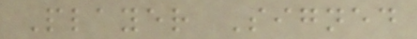Player Signed
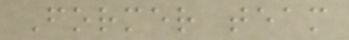Former team
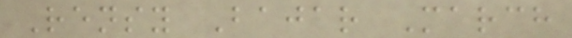Rensy Bajar March
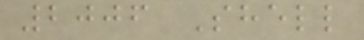2006 Shell
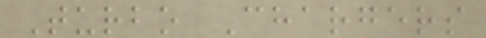Turbo Chargers
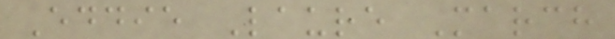Eddie Laure March
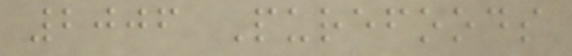2006 Purefoods
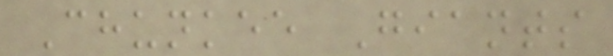Chunkee Giants
